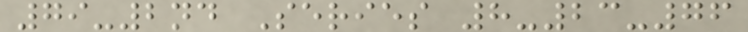79-2nd Series 8-23-76
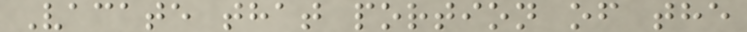Vacate that portion of the
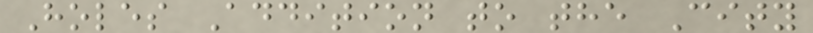Holes Addition to the City
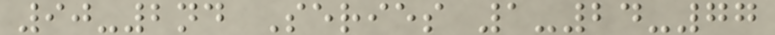90-2nd Series 1-24-77
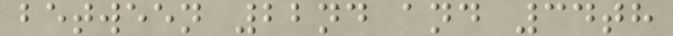between 22nd and 34th
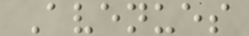Avenues
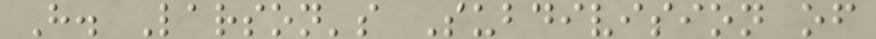H. Larson's Subdivision of
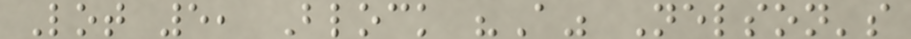Lot 5, Block "A" Nelson's
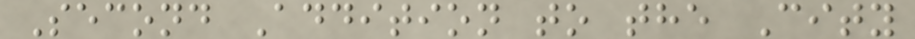Second Addition to the City
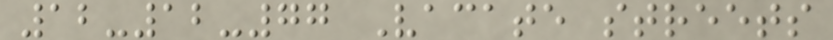12-12-77 Vacate streets
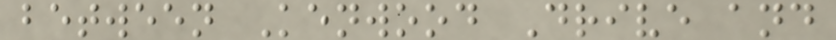between Kenwood Drive and
